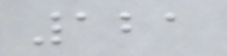121
